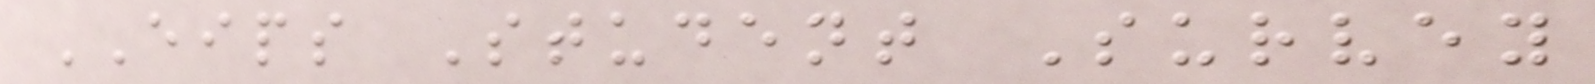EIPS Student Survey
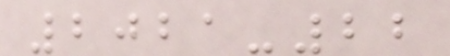2021-22
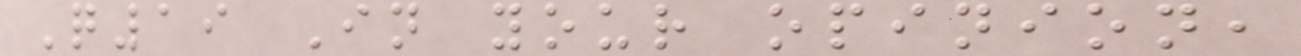Q19 In your opinion,
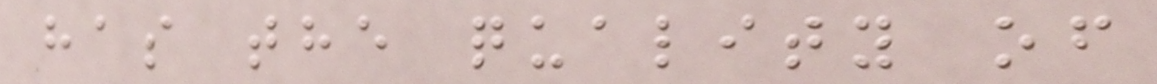has the quality of
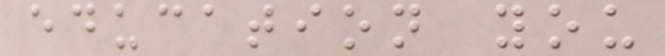education you
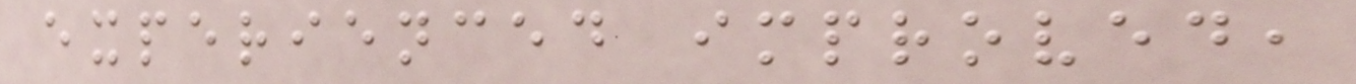experienced improved,
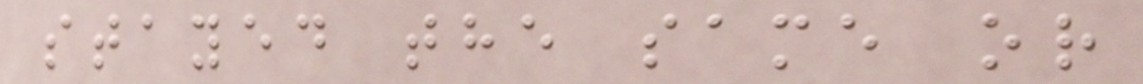stayed the same or
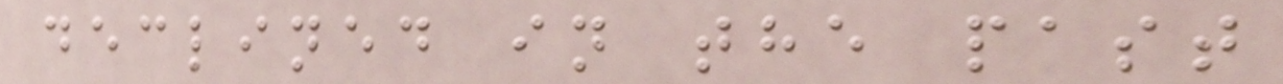declined in the past
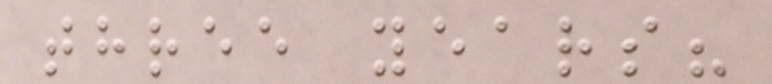three years?
